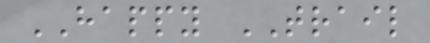HAPPY TRAIL
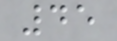45
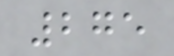275
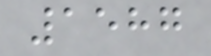1587
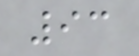93
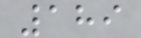189
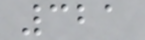321
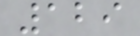129
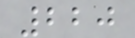220
